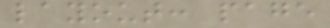layout: page
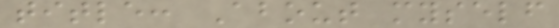title: About myself
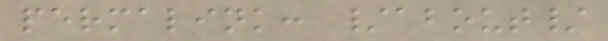permalink: /about/
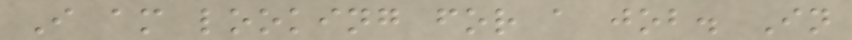I am looking for a job. In
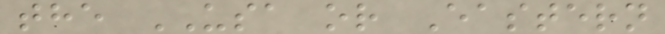the USA or Eastern
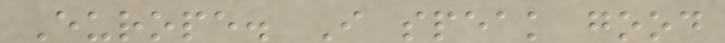Europe. I speak good
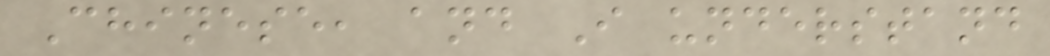Chinese, and I understand
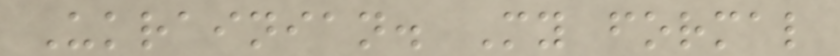Ukrainian. My formal
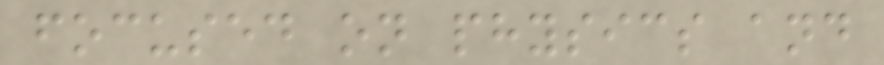focused on physics and
